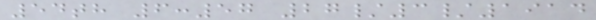54th 6:57 27/3/1914
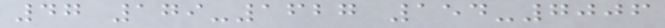47 179-1627 154-7006
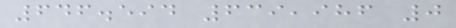646.594 639,986 0
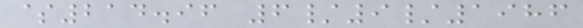$214.96 6/9/1986
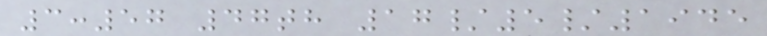3:57 47th 17/5/1945
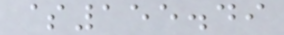$155.49
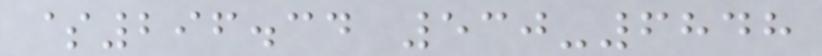$296.34 530-6848
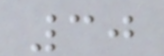30
